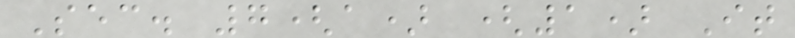Sec. 7(a) (1) It
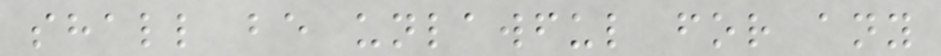shall be unlawful for any
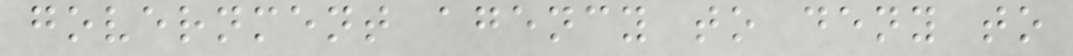government agency to deny to
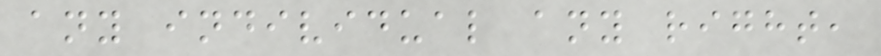any individual any right,
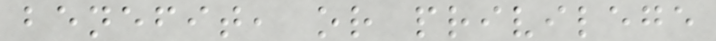benefit, or privilege
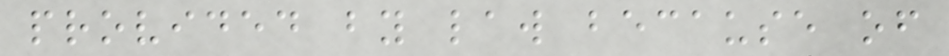provided by law because of
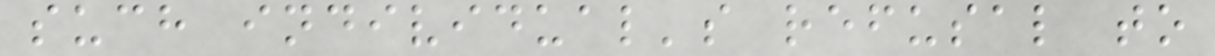such individual's refusal to
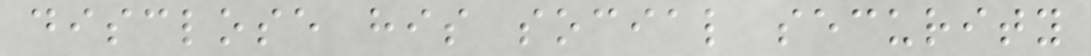disclose his social security
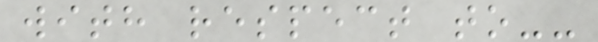with respect to--
